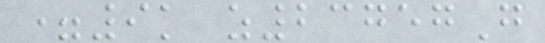=9k z23757G
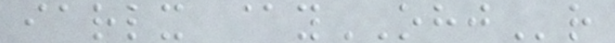iarlx @yOHJr
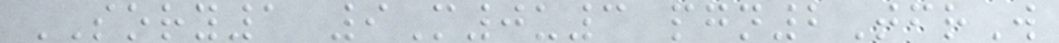SORY1 9M0u3 pgn2TfrW
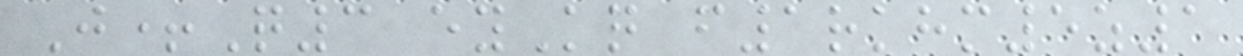J+Q3 eyKq f1rkhm5z1
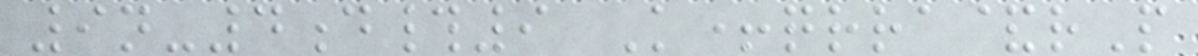9n-4d#9 K+qrra&rP
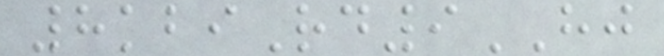8kbiRd9HJ
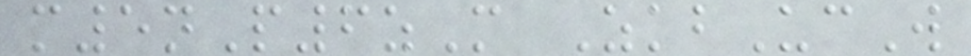m5nP6zM ZkbUcW
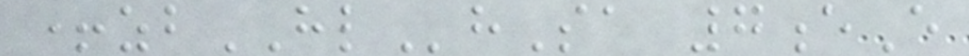+zbHLhSa 7eE
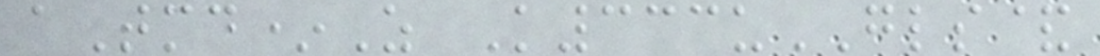aTmd*Z K333uGLS&
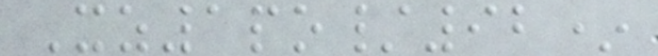Xz1po/92*
